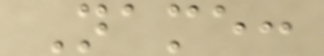Name:
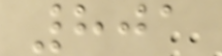801
